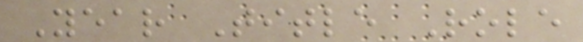Year Title Role
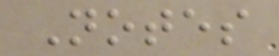Notes
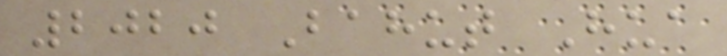2020 Bahut Hua
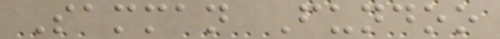Samman Fundoo
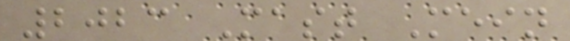2023 Mast Mein
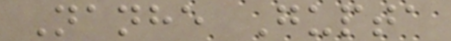Nanhe Gupta
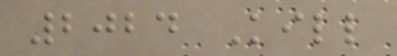2024 Kill
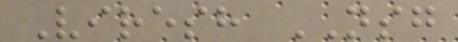Viresh NSG
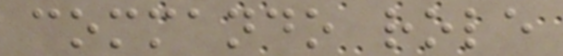commando role
